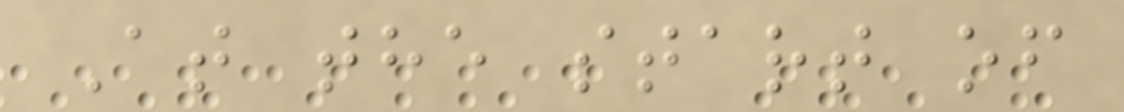At the start of
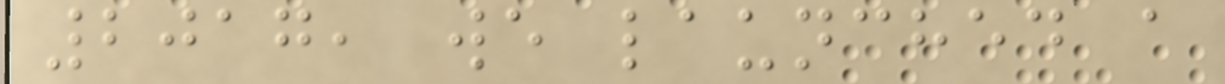2017, we launched a
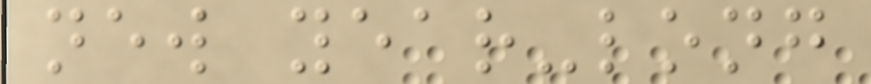new year-long
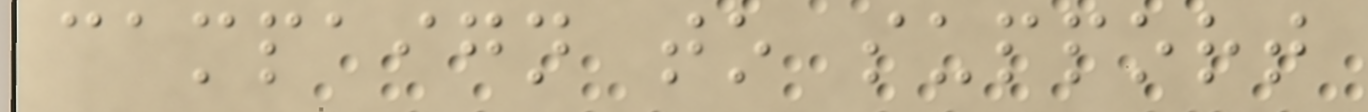campaign to support
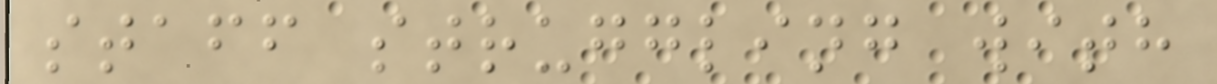staff struggling with
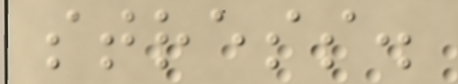stress.
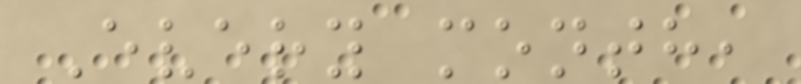Every month,
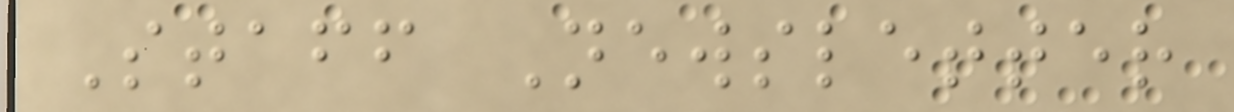Staff Newsletter
